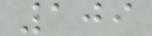109
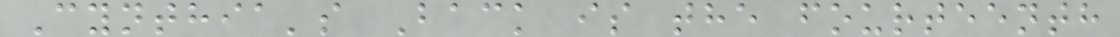Cynthia's Back is the fourteenth
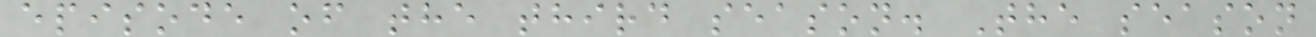episode of the third season. The season
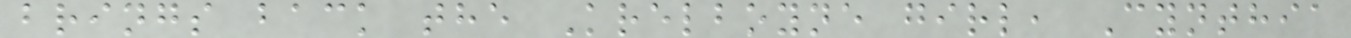brings back the Krelboyne girl, Cynthia
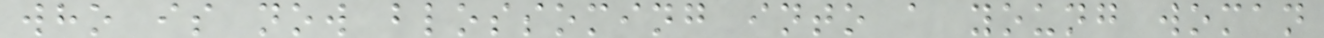who is now blossoming into a young woman
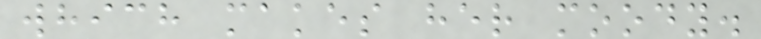which makes her moody.
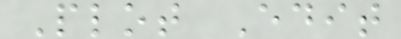Plot Edit
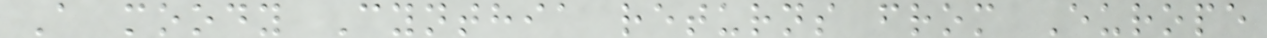A moody Cynthia returns from Europe
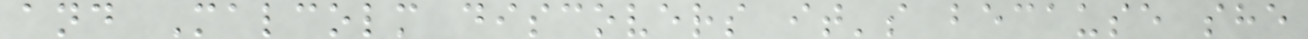and Malcolm discovers it's because she
